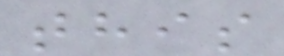this
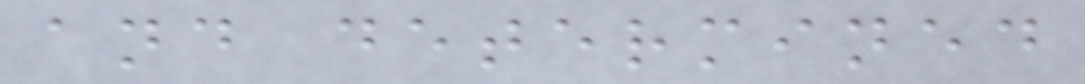and determined
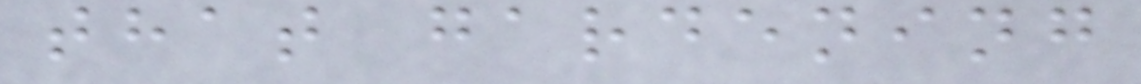that gardening
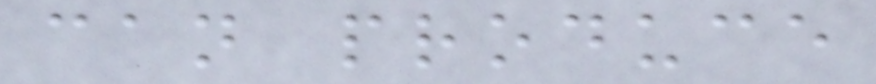can produce
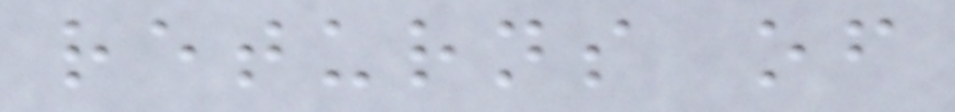returns of
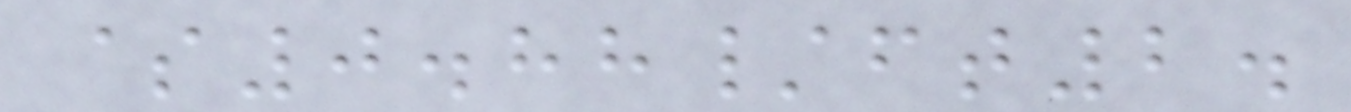$0.88/ft2.
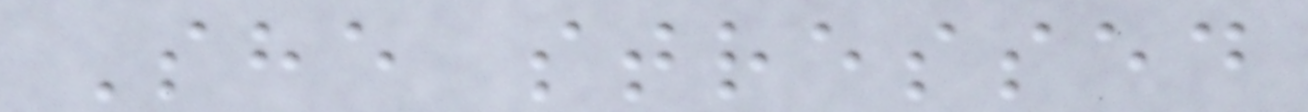She stressed
